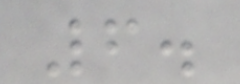6.
